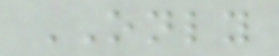ONLY
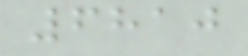6810
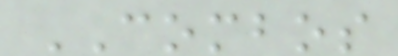COMBOS
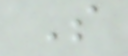S
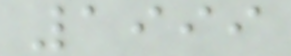1999
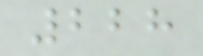228
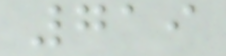719
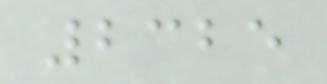2325
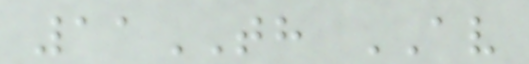11TH AV
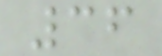36
